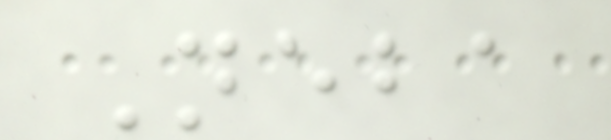Neba
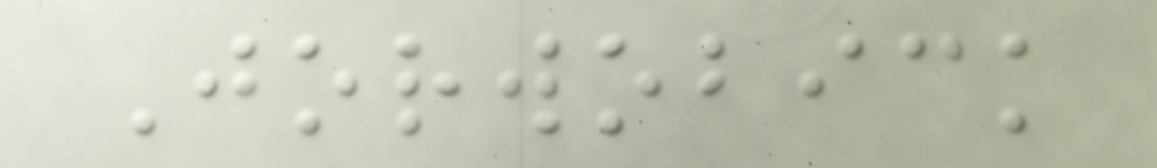Jorwobick
